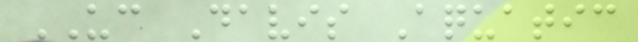UC Davis Aquatic
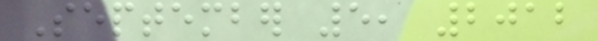September 5, 2012
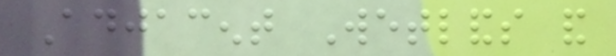Adjacent Wetlands and
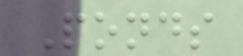Ponds
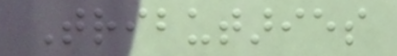Tributaries
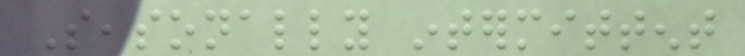Seasonally intermittent
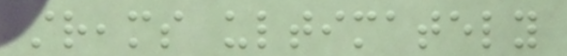streams ultimately
